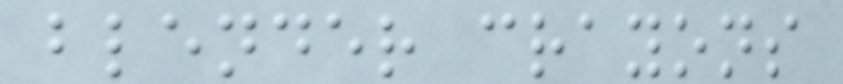blender crayons
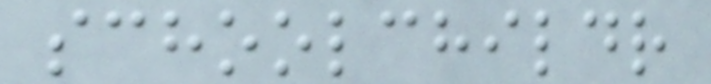schoolchildr
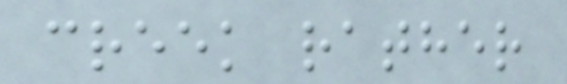creek rather
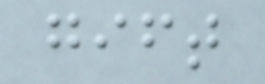gift
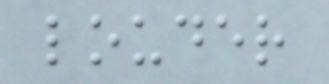louder
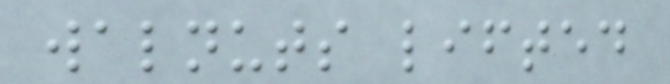walnuts lifted
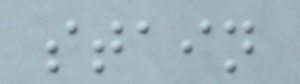stain
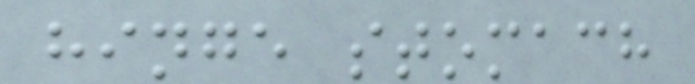hinge stomach
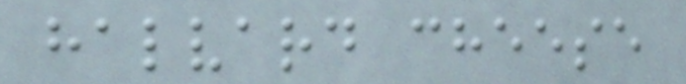halvard cheese
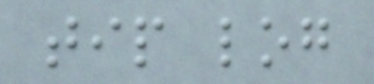tip log
